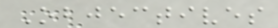Objectives
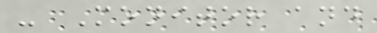- Monitor and
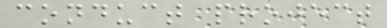conduct project
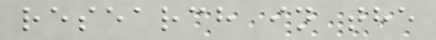research in the
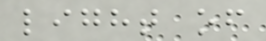light of
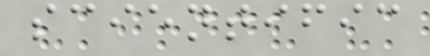scientific
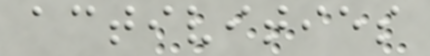activities
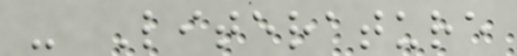- Literature
